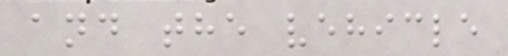and the vehicle
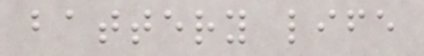battery life
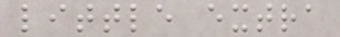little extra
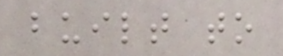built to
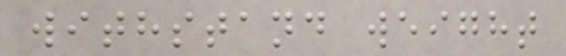withstand weight
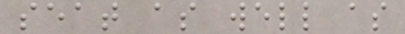seat as well as
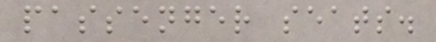passenger seats.
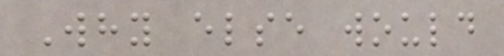Why else would
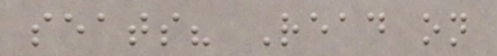seats? Read on
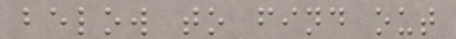below to find out
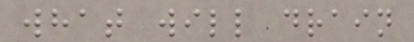what will drain
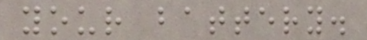your battery.
